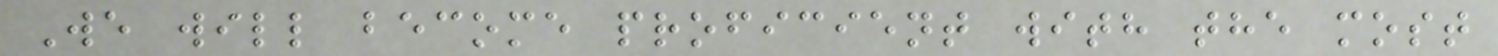We will become proficient with the most
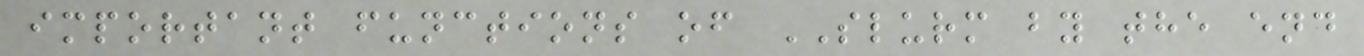important functions of SLURM by the end
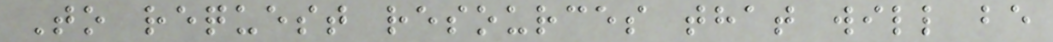To request resources that will be
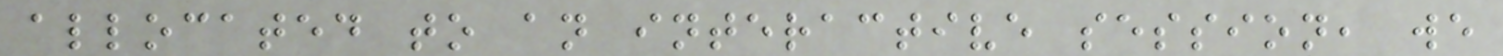allocated to an interactive session, we
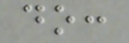do:
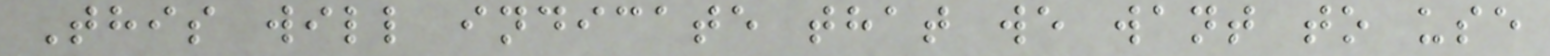This will indicate that we want to use
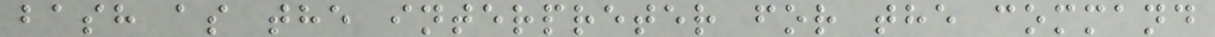bash as the interpreter for the command
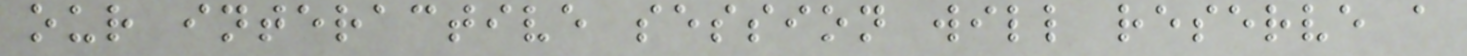our interactive session will reserve a
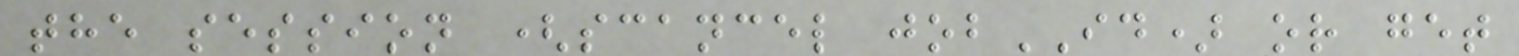the session (scancel jobID) or get
